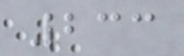233
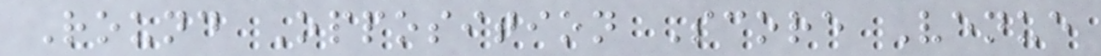Round Opposition Score Venue
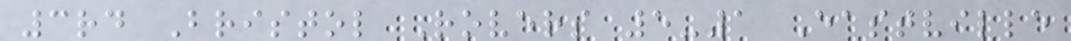3rd Bristol Rovers 5-1 Eastville
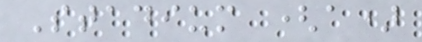Stadium (a)
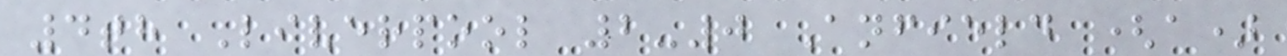4th Liverpool 2-0 Anfield (a)
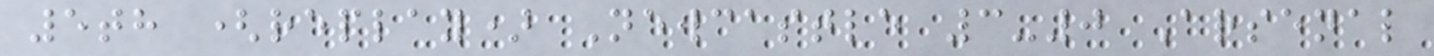5th (replay) Newcastle 3-0 Arsenal
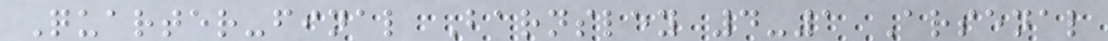Quarter-final Barnsley 4-1 Arsenal
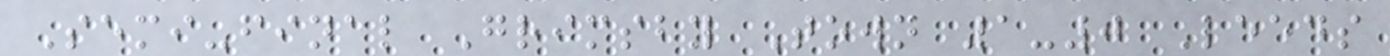Semi-final Grimsby Town 1-0 Leeds
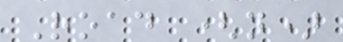Road (n)
